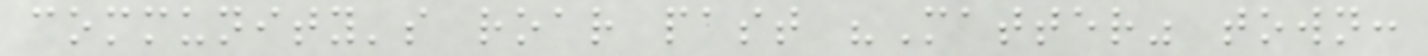community's roar past "Matter" town:
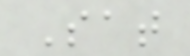Sat
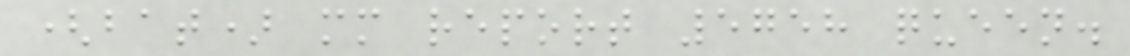(bat) mm report 5758 queen.
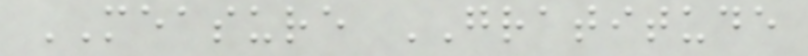MEASURE GRATITUDE
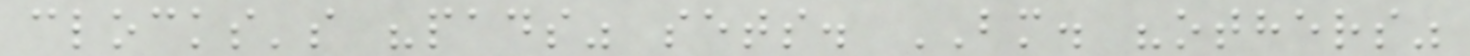clocks's "pads" sets. BM. "others"
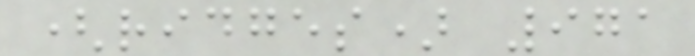(ridges) 971
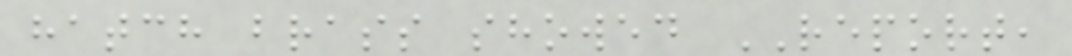hatch brass showed REPORT,
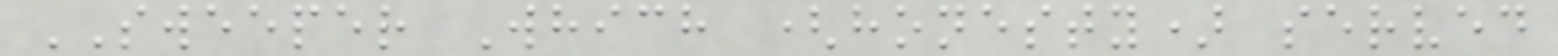SWEEPER Which (honesty) served
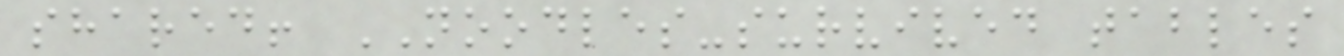shared! NOODLES-survived tables
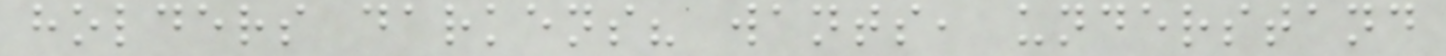holders darkens? wants, understand
